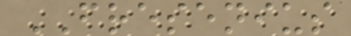FRESENIUS
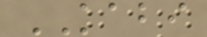KABI
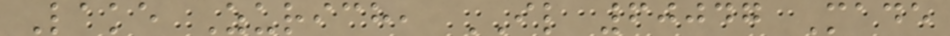Lake Zurich, IL 60047 Made
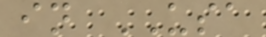in USA
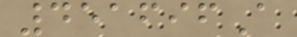451696A
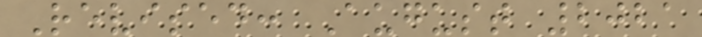Revised: August 2021
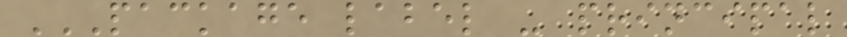PACKAGE LABEL - PRINCIPAL
